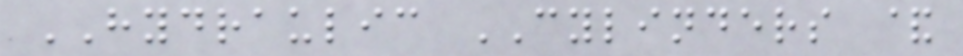HYDRAULIC CYLINDERS &
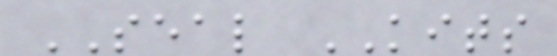SEAL KITS
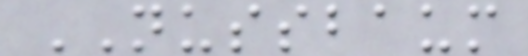NUSSBAUM
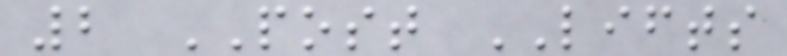2 POST LIFTS
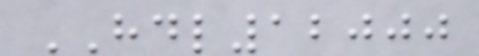HDL12000
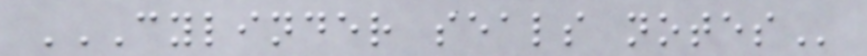CYLINDER SEALS NOTES
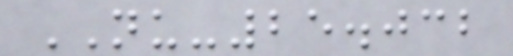NU-25.032
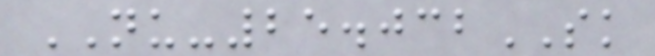NU-25.032SK
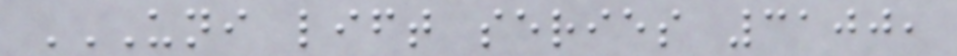UNI LIFT SERIES 3100,
